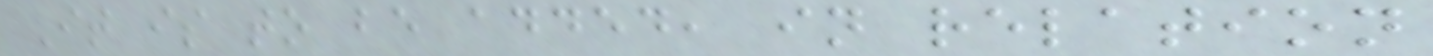It is to be added, in relation
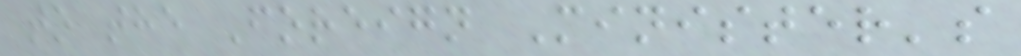to the Foreign Minister's
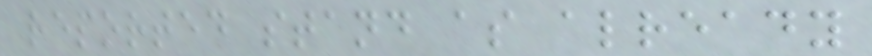reported stand as already
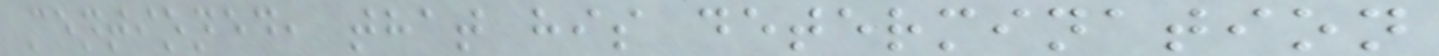mentioned, that his determination
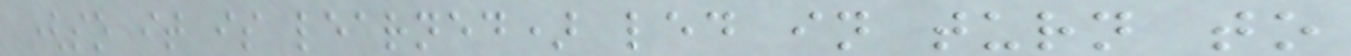(so it is learned) led in turn to
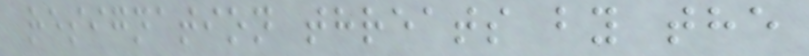resignation threats by the
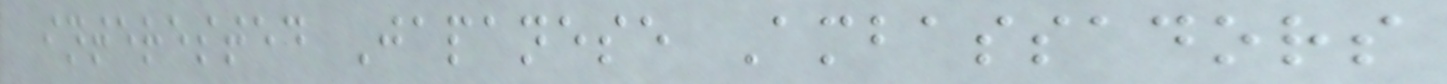interested Japanese Ambassadors
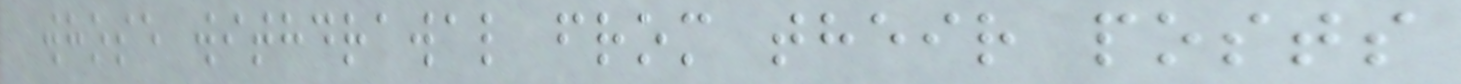whose withdrawal from their posts
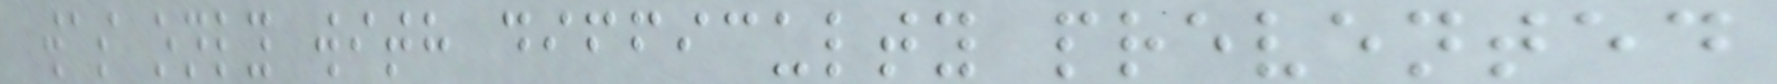was only with difficulty prevented
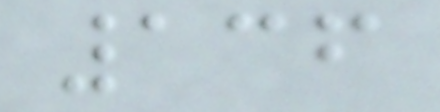136
